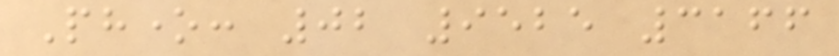Phone: 02 9525 3166
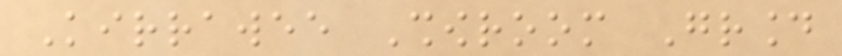Kirrawee Showroom Ground
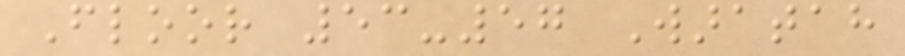Floor 53-57 Waratah
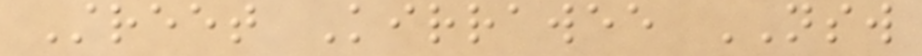Street Kirrawee NSW
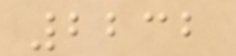2232
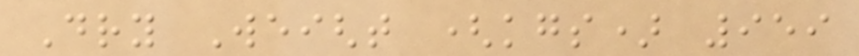Dry Weight (kgs) 959
